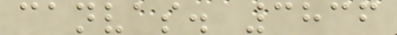canvas. 3836
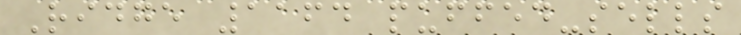Ridge 1164 puffed-sells
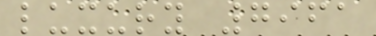luxury 7961
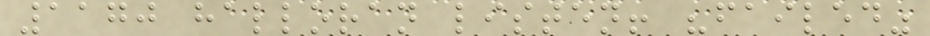1170 halloran listen! "failed"
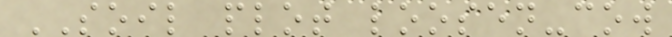SOIL plot loosen-cow
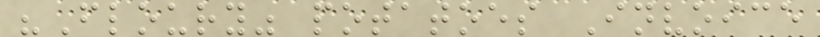"Floury" potatoes Invoice
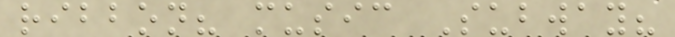ribbon? music Subway?
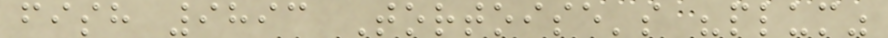fish 9893 Tortoise's "plum"
